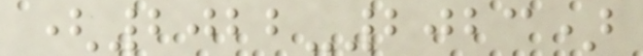(2022-2023)
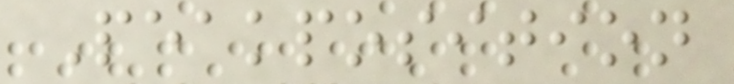Peakposition
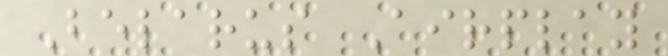Belarus Airplay
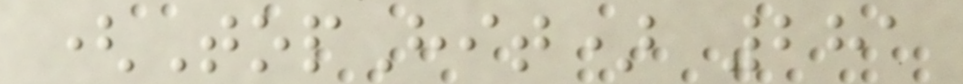(TopHit) 281
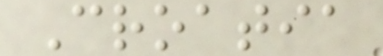Croatia
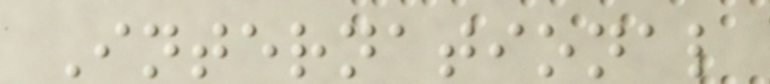International
